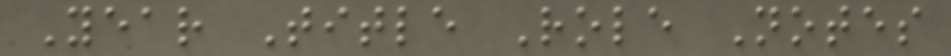Year Title Role Notes
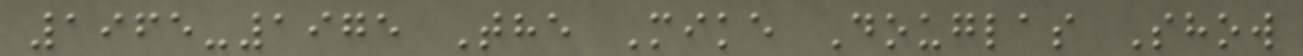1965-1975 The Mike Douglas Show
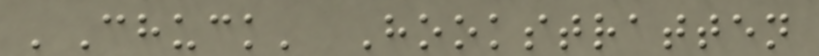'Chuck' Hookstratten
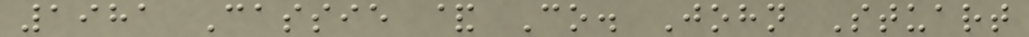1981 Cassie & Co. John Stuart
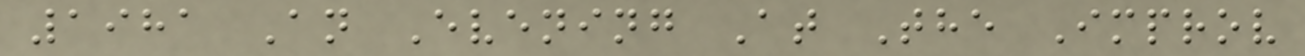1981 An Evening At The Improv
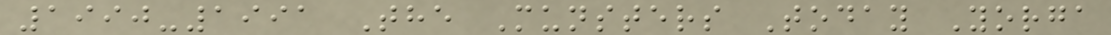1990-1991 The Munsters Today Yorga
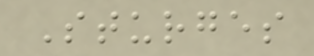Sturges
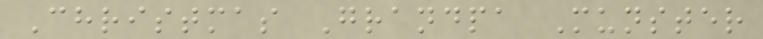Christmas Grandpa Munster
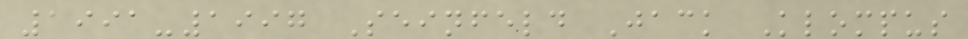1991-1997 Seinfeld Jack Klompus
